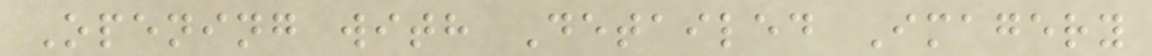Opening with Detailed Imagery
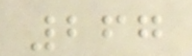267
